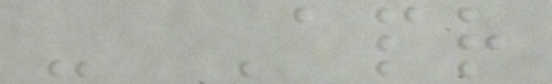- Apr
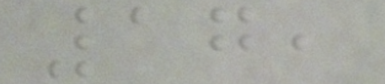17,
